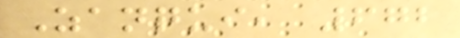Zanqui, 672
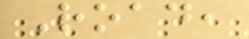Road,
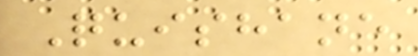Quishane
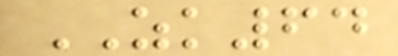ZK64
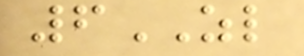6ZL
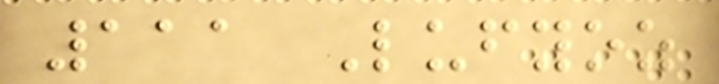111 Lufyoz
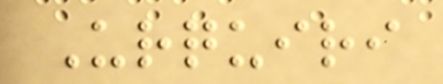Urquiri
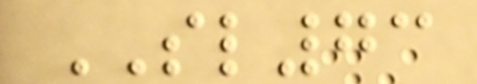SL73
